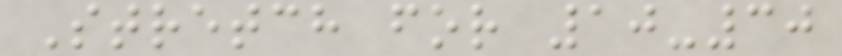Stretch for 10-30
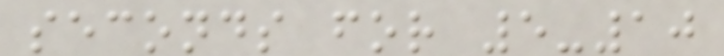seconds for 5-10
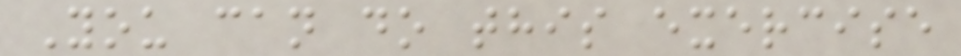You can do this exercise
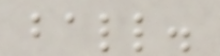ball.
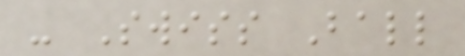- Swiss Ball
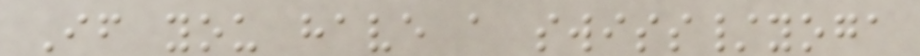If you have a swiss/yoga
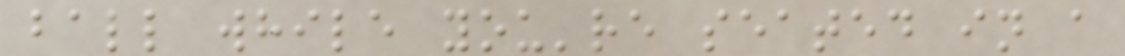ball while you're seated in a
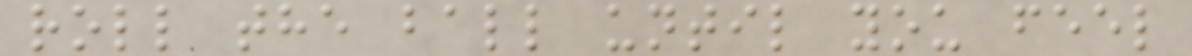roll the ball until you feel
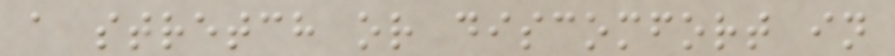a stretch or discomfort in
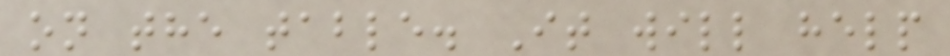on the table. It will help
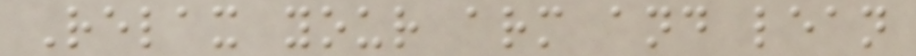Relax your arm and lean
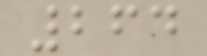264
